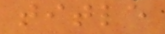title
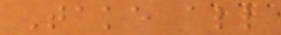Take all
